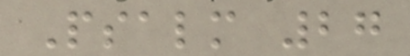Psalm 27
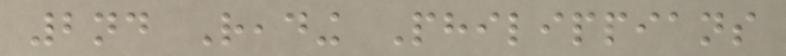2nd Reading Philippians
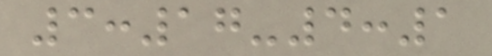3:17-4:1
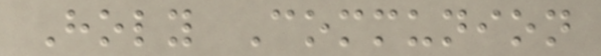Holy Communion
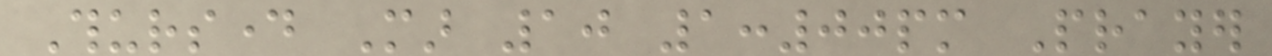Thursday Mar 10 1:00pm Prayer
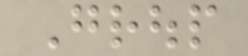Group
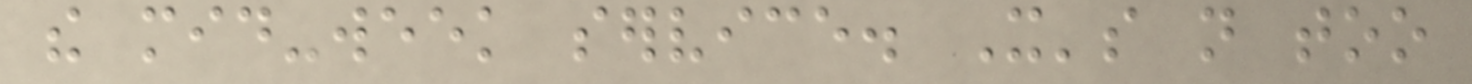the mid-week service. It's not too
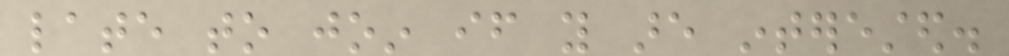late to join if you are interested.
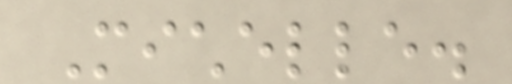Michelle.
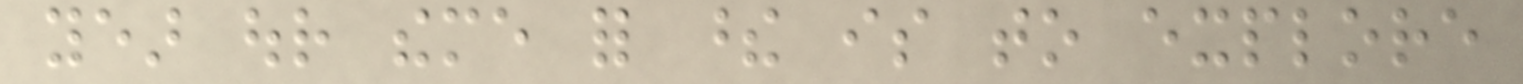year our theme for these is to explore
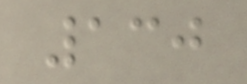130
